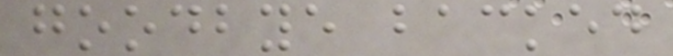goodbye backed
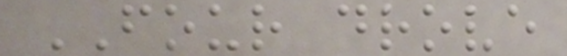FOUR drove
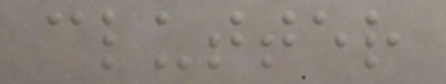clutter
